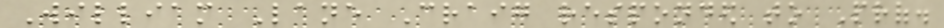William Lane Craig responded to Prof.
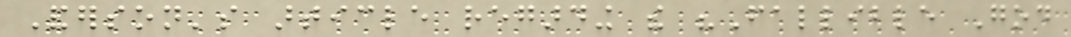Anderson's article regarding the "Fallible God
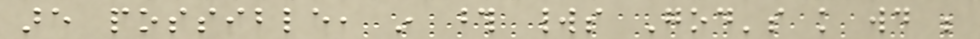are possible, in those worlds God's knowledge would be
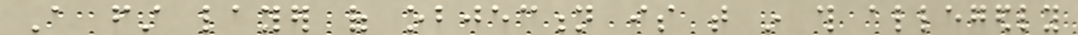A first layer of objection is that in this allegedly
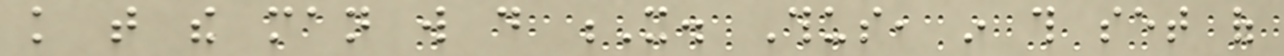knowledge that the man will do X. Thus, in this set of
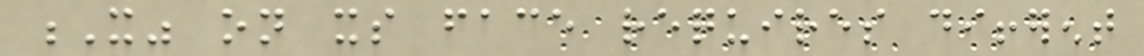X" on its face requires different
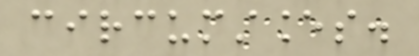circumstances.
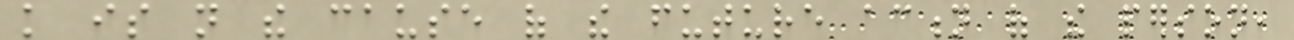knowledge is not the cause of the future action of the person,
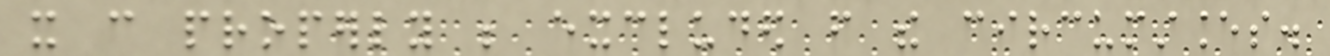it can properly be excluded from the circumstances.
